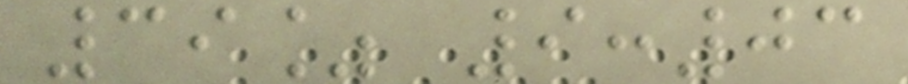39% 9:03
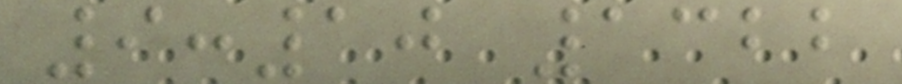9:10 1322
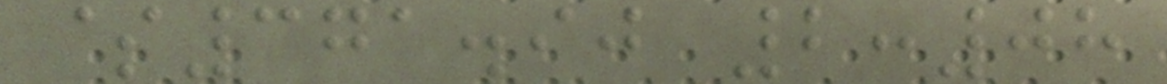$371.90 2:08
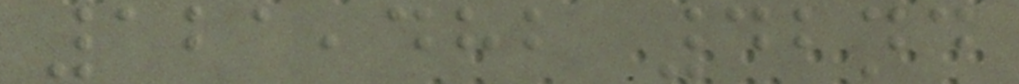121,482 42nd
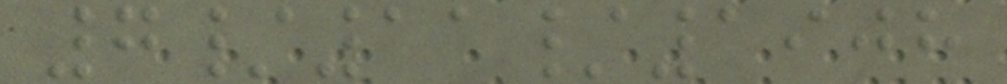7/11/1908
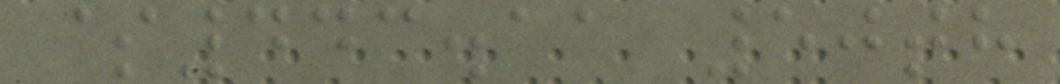$443.11 50th
